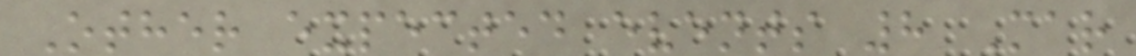Other expected events 8 Mar
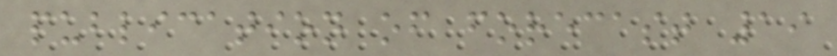publication of forecast 19
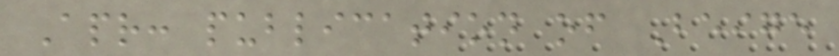Apr: publication of Beige
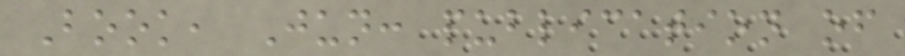Book, Jun: publication of
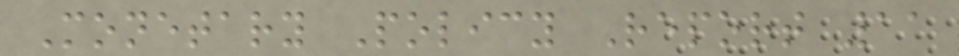Monetary Policy Report 11
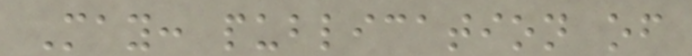May: publication of
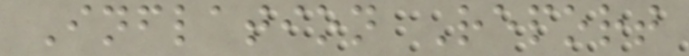Inflation Report
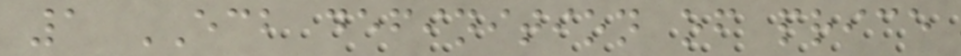1 ECB definition of price
